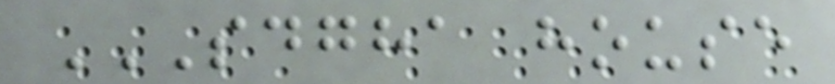SDGHA HOUSE
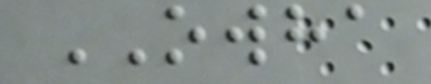OWHA
